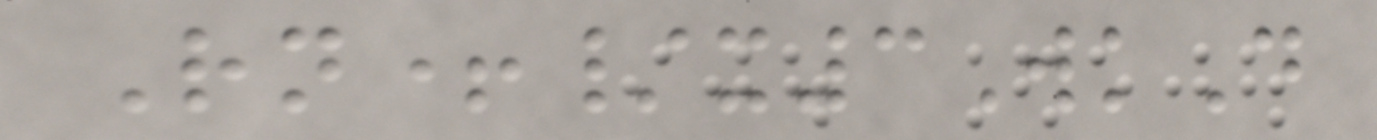Rn+/x3WkD
